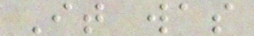It was
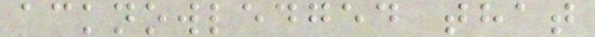acknowledged that
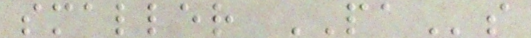smaller PAs
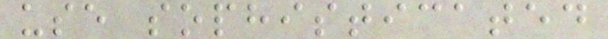use sophisticated
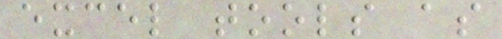excel tools as
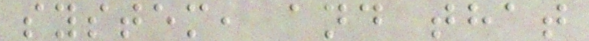system, and that
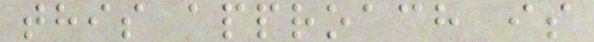this approach is
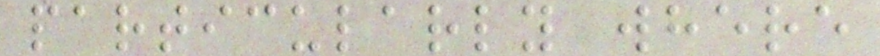particularly where
